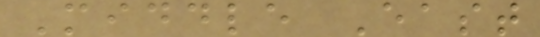Middle East
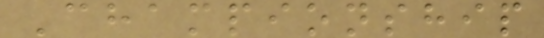Championship
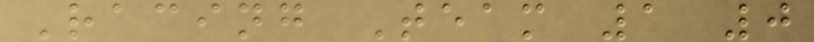Racing Team 1 0
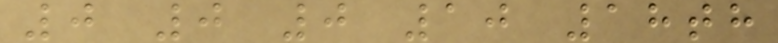0 0 0 10 18th
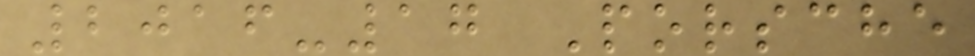2016-17 Porsche
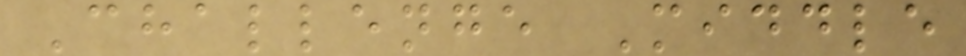Challenge Middle
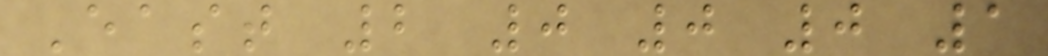East 2 0 0 0 1
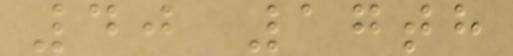40 17th
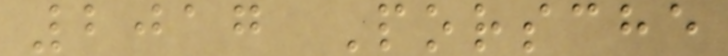2017 Porsche
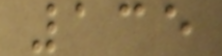135
